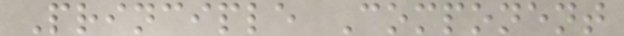Principle Component
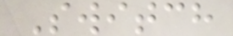Switch
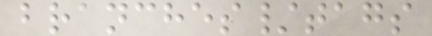branches/tags
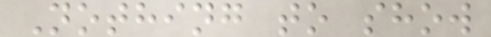Nothing to show
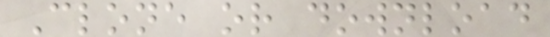Clone or download
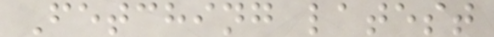Fetching latest
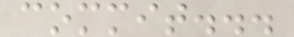commit...
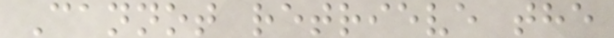Cannot retrieve the
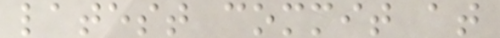latest commit at
